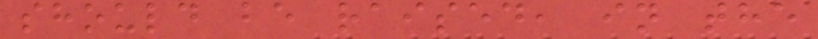should be raised, in the
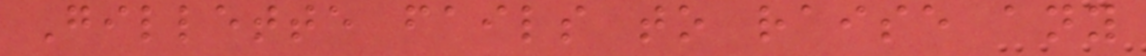Gillette fails to raise any
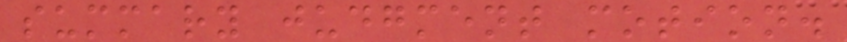summary judgment motion.
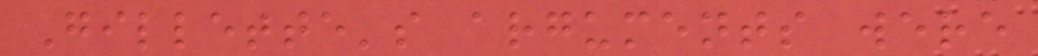Gillette's arguments were
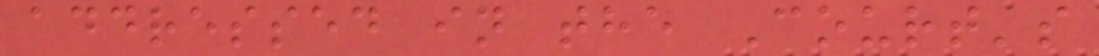addressed in the Court's
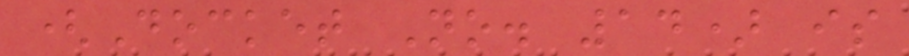(Docket No. 14) is
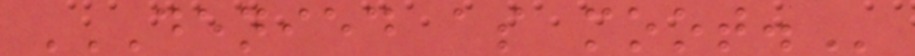DENIED AS MOOT.
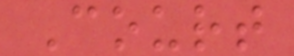Court
